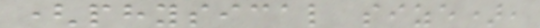(physical size),
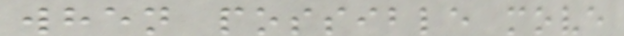when possible move
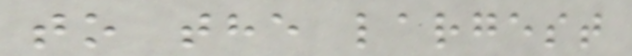to the largest
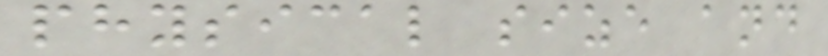physical size and
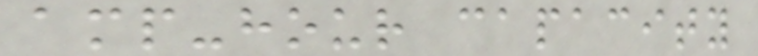amp-hour capacity
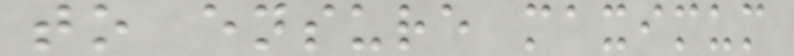to ensure maximum
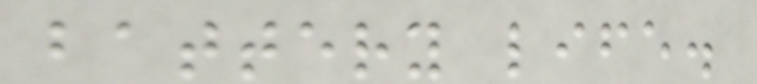battery life.
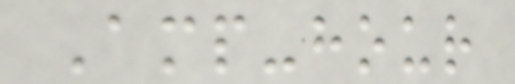Amp-hour
